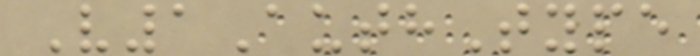V1AuthType
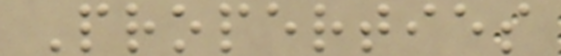Properties
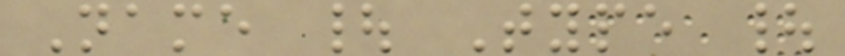Name | Type |
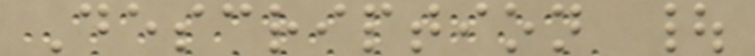Description |
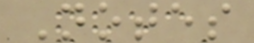Notes
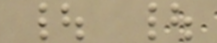| |
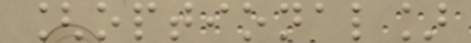[optional]
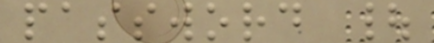password |
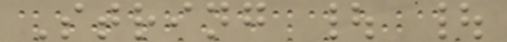String | |
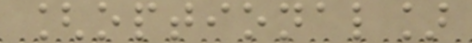[optional]
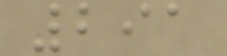291
